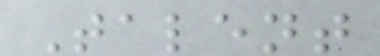Talent
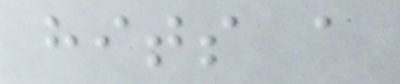hits a
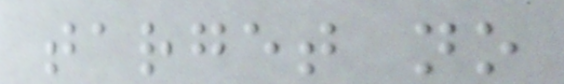target no
